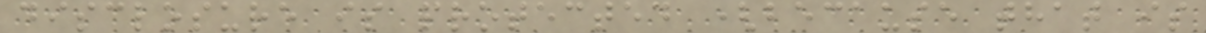disclosure is protected (because that is
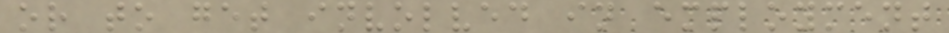or to get involved in employment
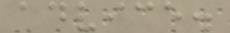advice.
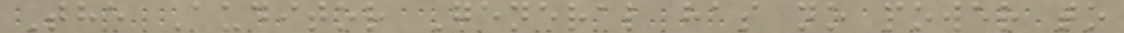The Auditor General has no power to
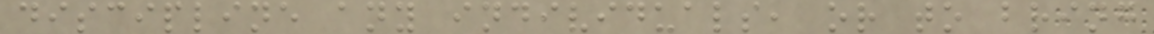discipline any individuals, or to bring
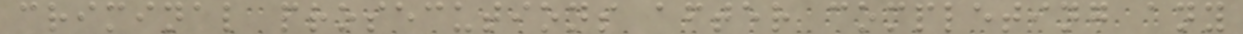criminal prosecutions after completing any
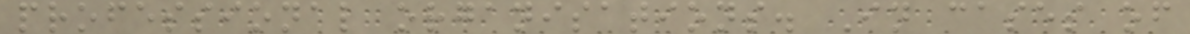professional organisations. In cases of
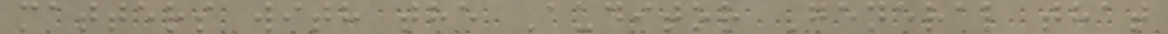matters with the Auditor General that
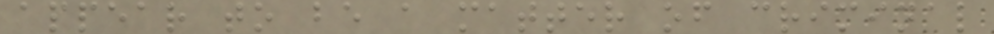appear to be a matter of criminal
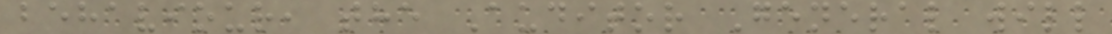behaviour, the Auditor General will
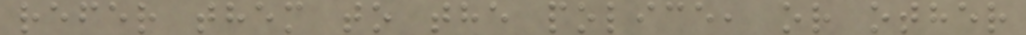refer them to the police, or other
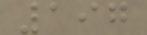197
